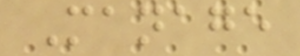Manage
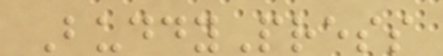BuddyPress
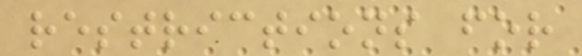restrictions for
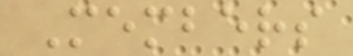Members
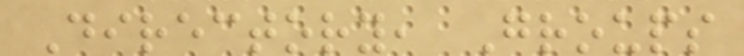Directory, Groups
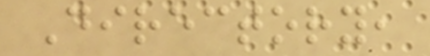Directory,
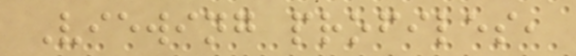Viewing profiles,
